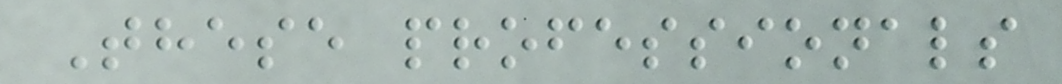These professionals
